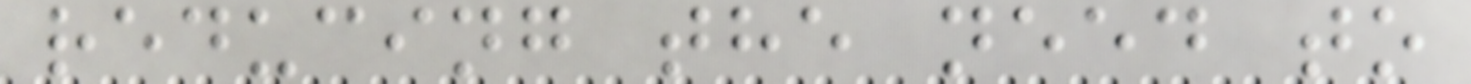reducing the need to
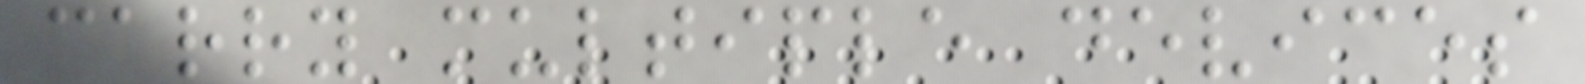carry multiple devices
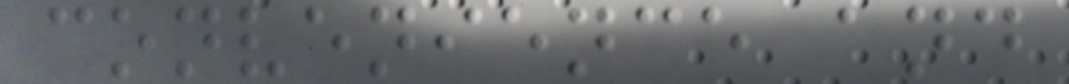convenience and
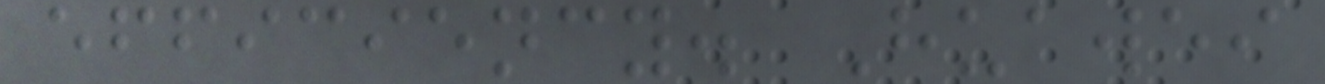efficiency. Huawei
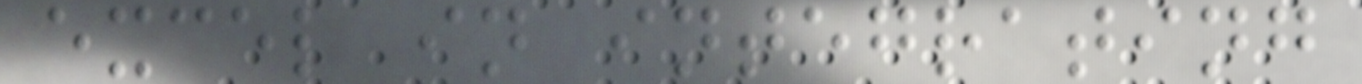excel in integrating
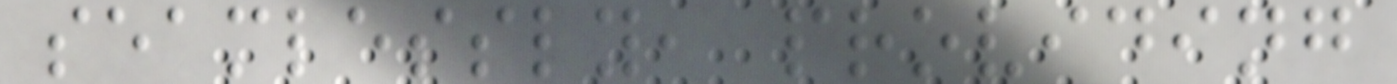seamlessly, providing
